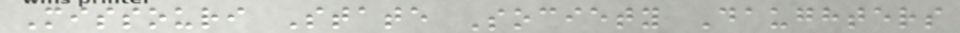Missouri State Society Daughters
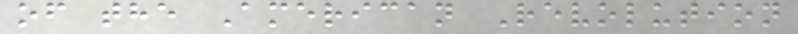of the American Revolution
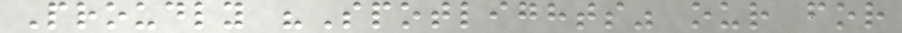Proudly "Spotlights" our for
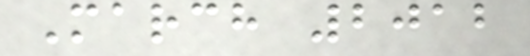March 2012
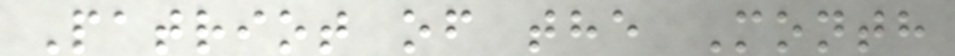Patriot of the Month
